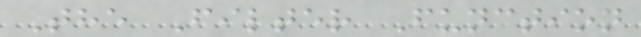The Filter Function
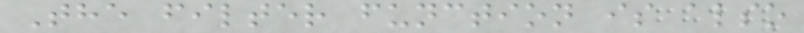The filter function is also
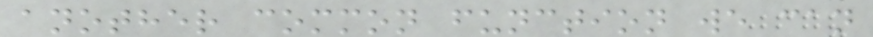another common function we can
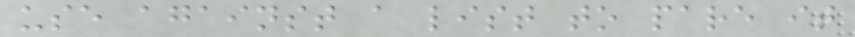use against a list to pare it
